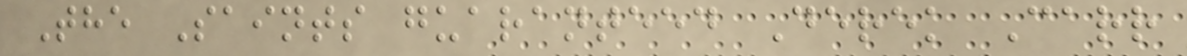The Saints guaranteed Derek Carr
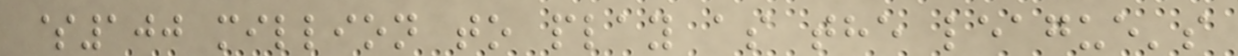$100 million to play as the league's
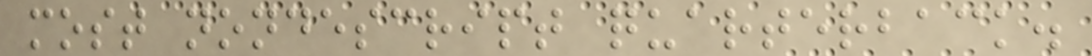most nondescript quarterback.
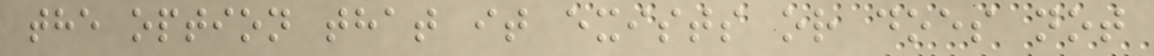the option that it exists or does not
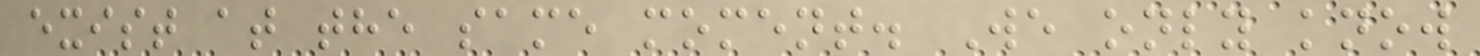exist at the same moment. We only know
